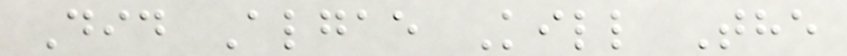Did Algae Kill The
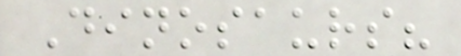Dinosaurs?
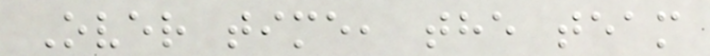Over time, the team
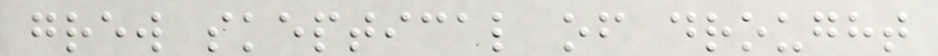grew skeptical of drought
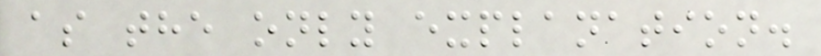as the only explanation.
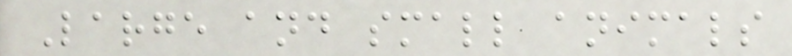Large and small animals
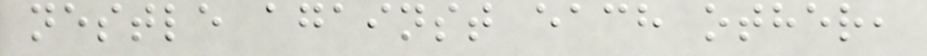nestle against each other,
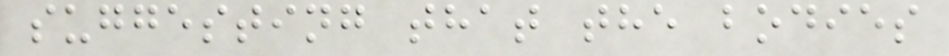suggesting that the bodies
